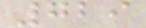729
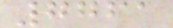7761
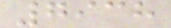7938
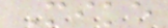Mike
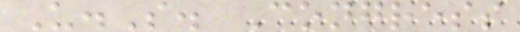U.S. Congress
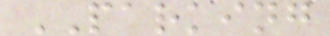PARKING
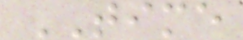TIME
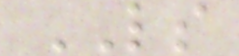LS
